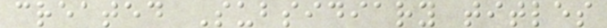created Subsidiary titles
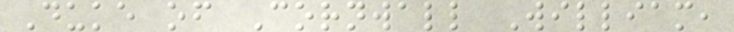Duke of Cornwall William,
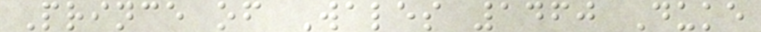Prince of Wales 1460 Duke
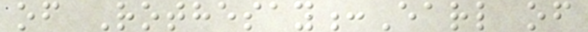of Rothesay:Earl of
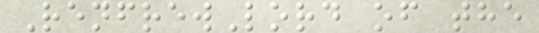RenfrewLord of the
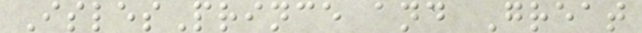IslesPrince and Great
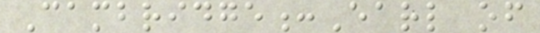Cambridge:Earl of
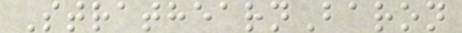StrathearnBaron
